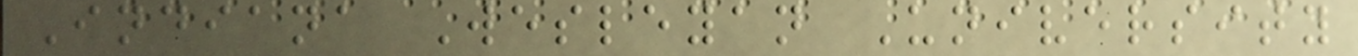Indiana Wesleyan University
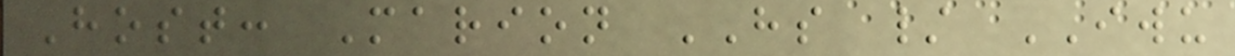Host: Marion HS / IWU
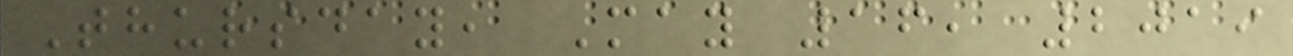Thursday, May 16, 2019
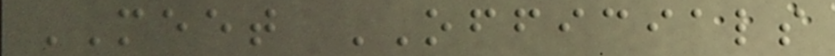MEET OFFICIALS
